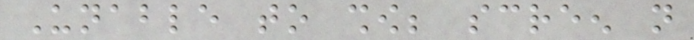Unable to show; screen not
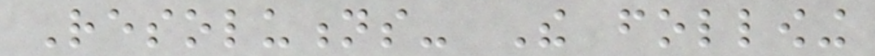Resolutions- The following
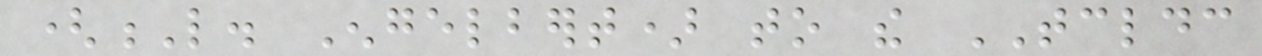(L. Engelbert) to the TCLDC
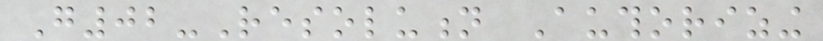G02-Resolution Authorizing
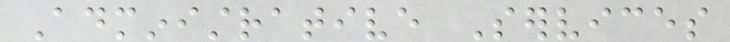Administrative Services
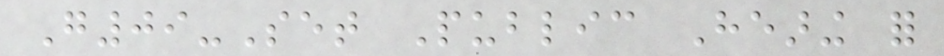G09-Set Public Hearing for
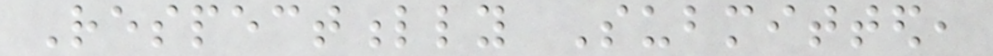Respectfully Submitted,
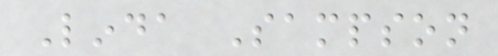Linda Sampson
